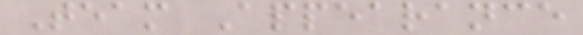Team Appearance
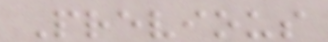Previous
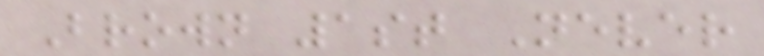Brown 1st Never
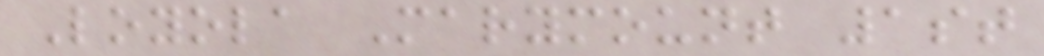Loyola Marymount 1st
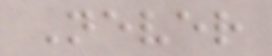Never
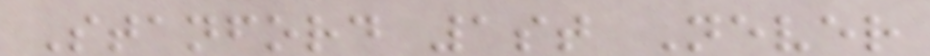Stanford 1st Never
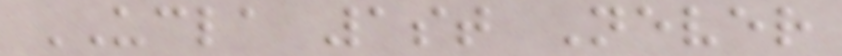UCLA 1st Never
